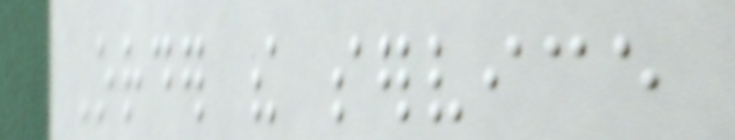Order the service
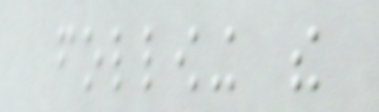following the
